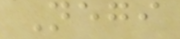Negi
